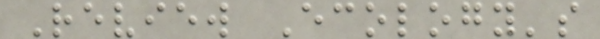Review Ecology's
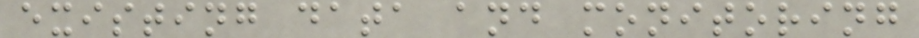existing data and monitoring
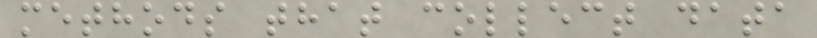methods that collect data
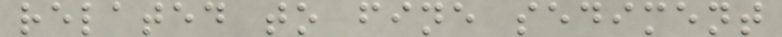related to fine sediment
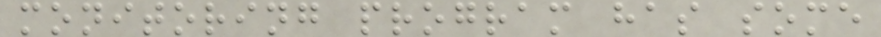monitoring program has some
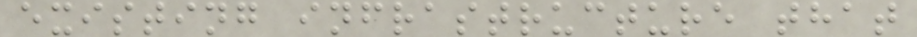existing infrastructure that
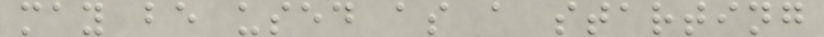may be used as a starting
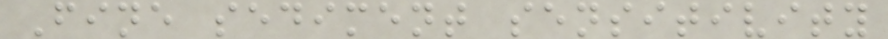Fine sediment sensitivity
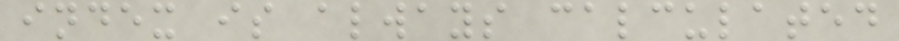index is always calculated
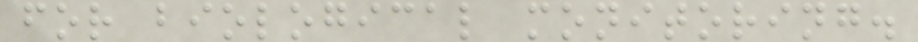for biological monitoring.
